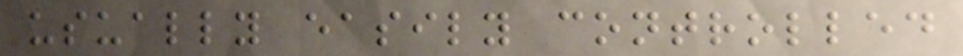usually easily controlled
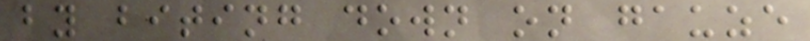by biting down on gauze
